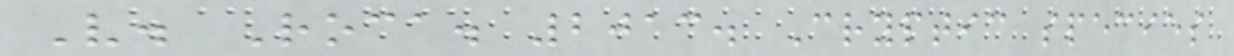V. Roca. 2013. Cryptic species
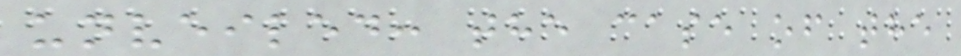unveiled: the case of the
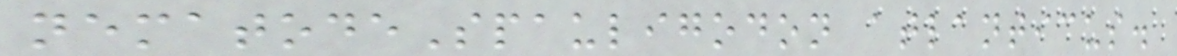nematodeSpauligodon atlanticus.
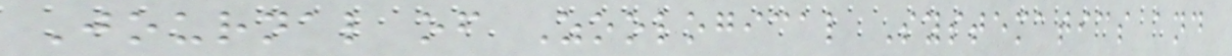Journal of Zoological Systematics and
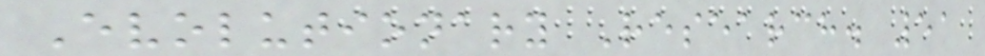Evolutionary Research. 51
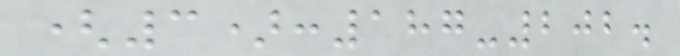(3):187-202.
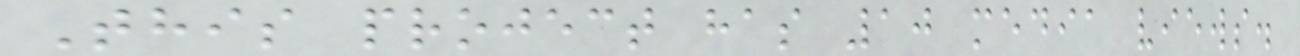This project has 10 media views.
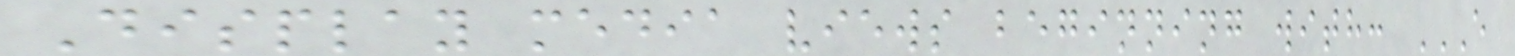Display media views beginning with: E
